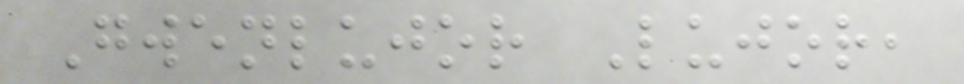Gwenlujor Lujor,
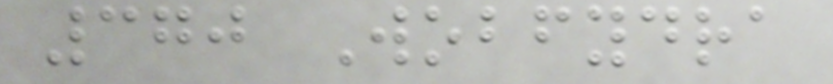370 Wobfydra
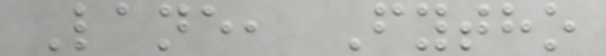Lane, Fytho
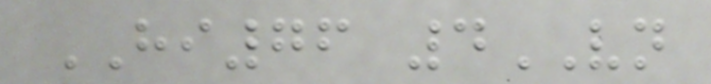HI76 4VN
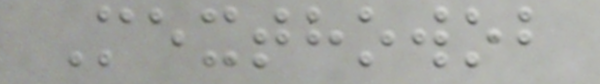Mexthowob
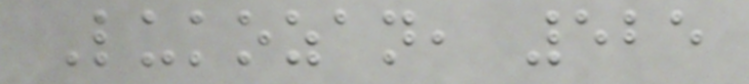Lukozan, 525
